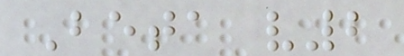Beta v2
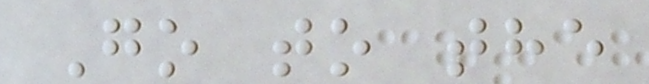Go to the
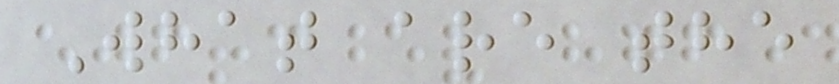What are the
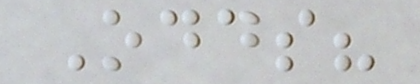Odds?
